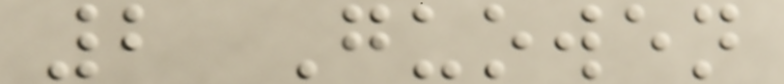2 Guowen
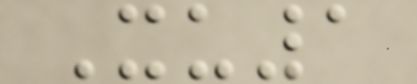Xu1
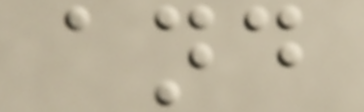and
